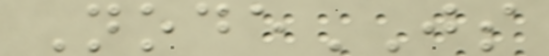NodeJS
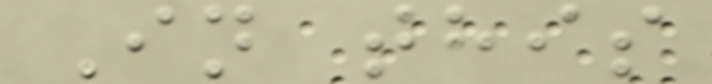In this
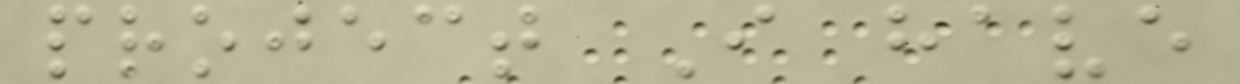project I have
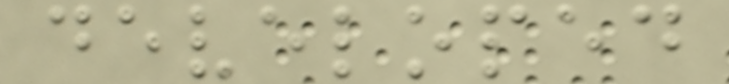developed
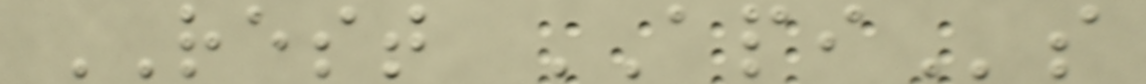REST APIs
